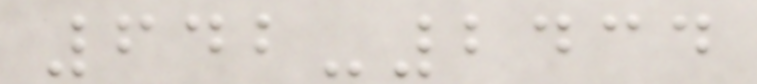642-2434
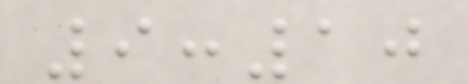9:10
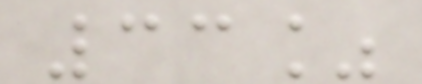33%
